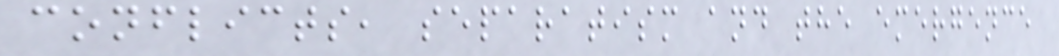conflicts, separatism and the emergence
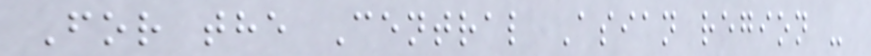For the Central Asian region -
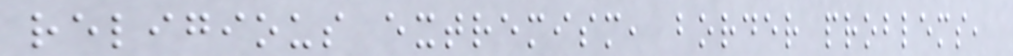religious extremism, border problems,
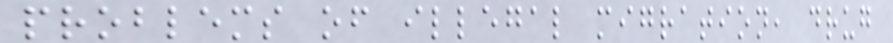problems of illegal migration, drug
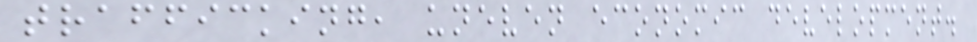trafficking, uneven economic development.
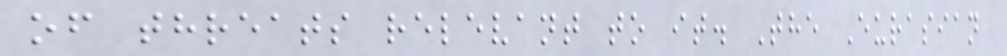of threats relevant to it. The Eurasian
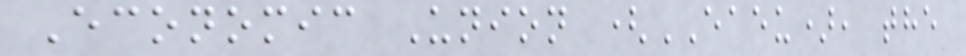Economic Union (EAEU), the
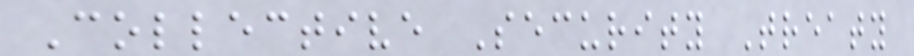Collective Security Treaty
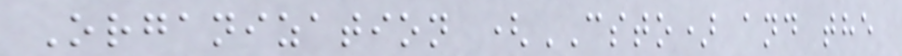Organization (CSTO) and the
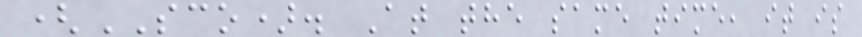(SCO). At the same time, it is
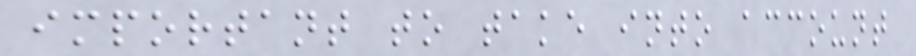important to take into account
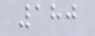180
